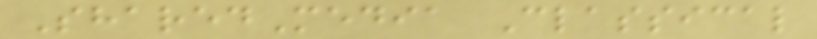SharedMedia Classical
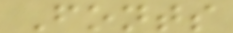Fonts
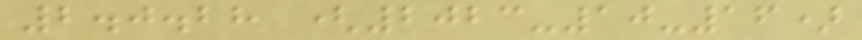2.0.28 (2023-10-16)
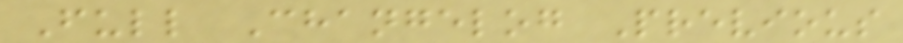Full Changelog Previous
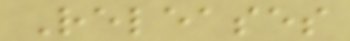Releases
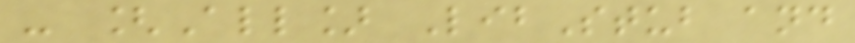- [All] LibStub and
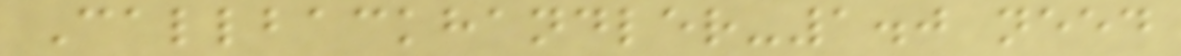Callbackhandler-1.0 need
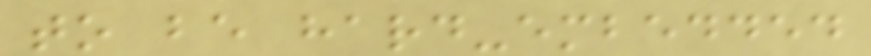to be hard-embedded
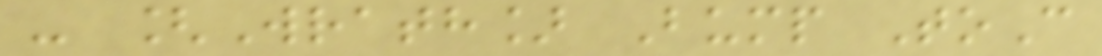- [Wrath] Bump ToC
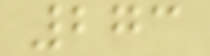273
